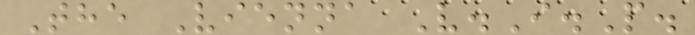The Vienna V.I.P.
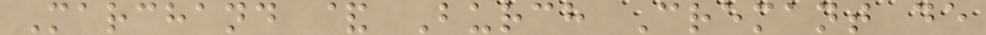Marchand & Burch Cremant de
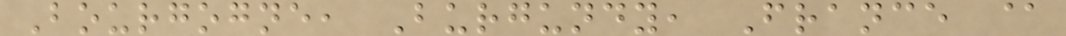Bourgogne, Burgundy, France @
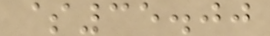$35.00
